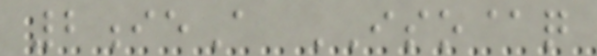2ieA ISO@q
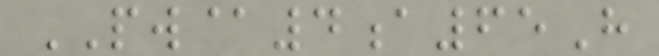PW@4a65H
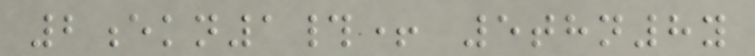2ekn1#+ 5thn8y
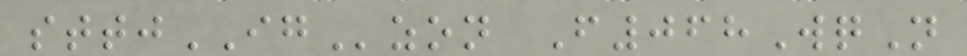sttjIGzon F068WqN
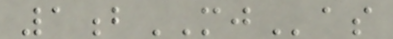1bMJas
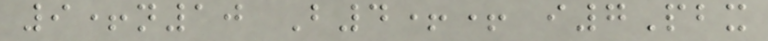9+n10 B4++ i7Pbx
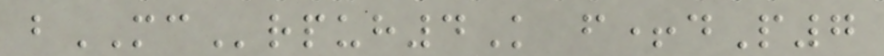bMCrpuh4K f+dP7
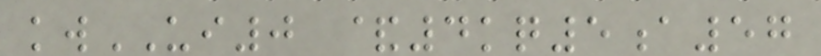kwUI0 &4kq5a57
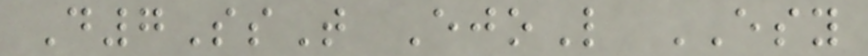D7SsT EjoL ESY
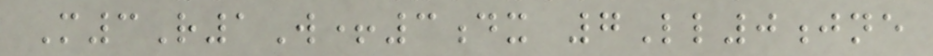M3R1W+3dx 7Ll0jne
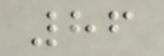86
